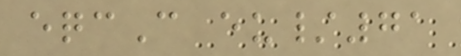eqcC eu/71
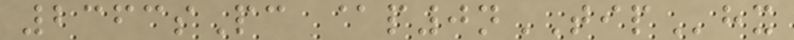2363sPc @p0nTIPhx
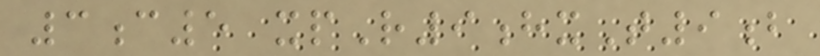3c5 xpR9hxT9b
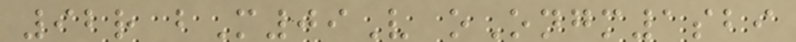92r bM09V oOngm1sbi
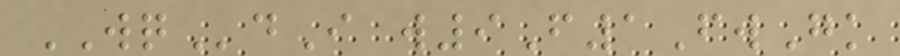WQdI w9F1FwGk
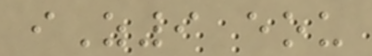iZ9 eou
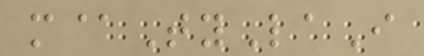m@TyLaI
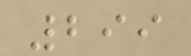299
